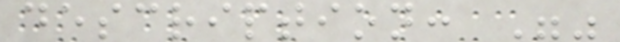description: ""
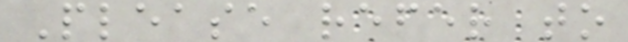Please refer to
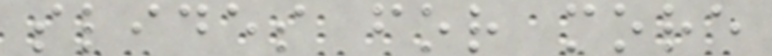slides for more
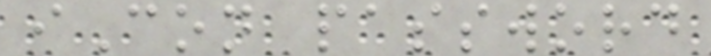iCon password
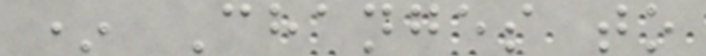* Changes to
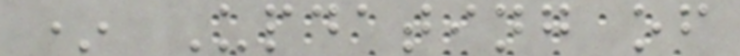* Updating of
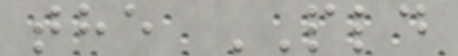the PLD
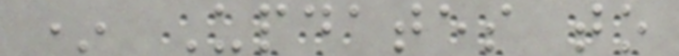* Updates to
